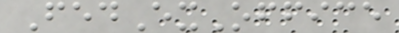FedExOffice
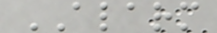ALARM
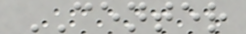CENTER
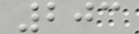203
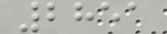2851
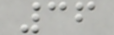36
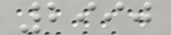2990
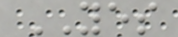YES
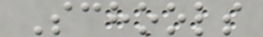Schools
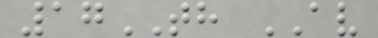17TH AV
